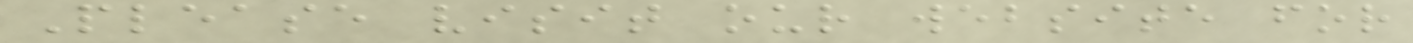Please visit our website for
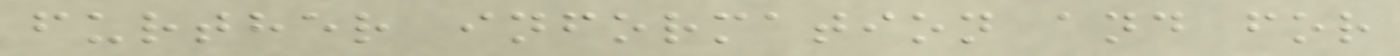further information and for
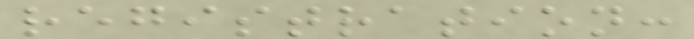registration:
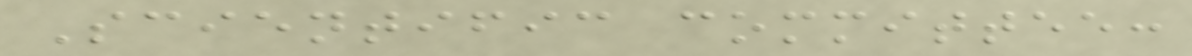Scientific committee:
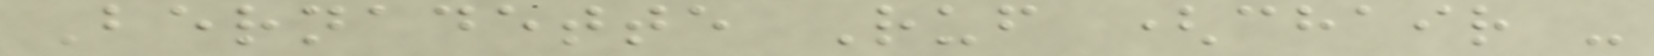Bernadette Ruf (chair -
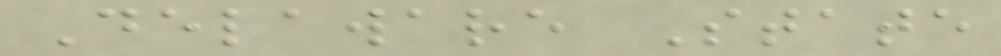Delaware State
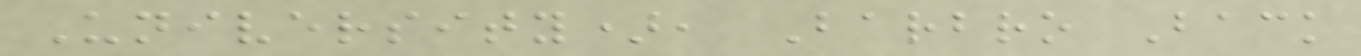University), Barbro Back
